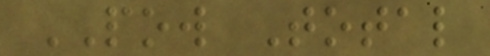POW Total
